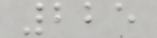225
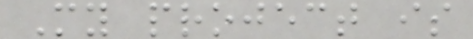My project is
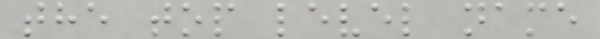the top level name
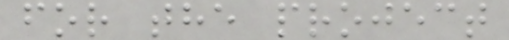for the project
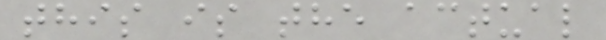this is the actual
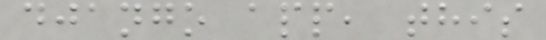django app, this
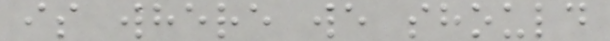is where we should
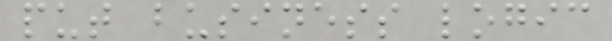put business logic
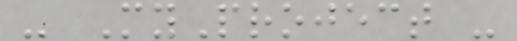- MyProject -
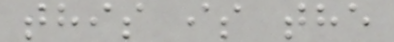this is the
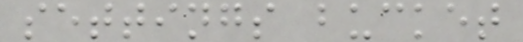settings bucket
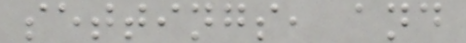settings, and
